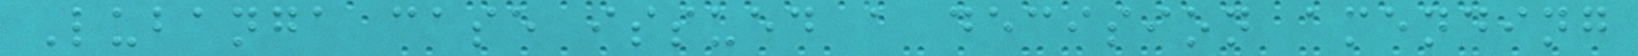Lubanga case issued a decision amending
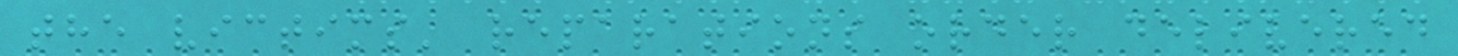the victims' reparations order delivered
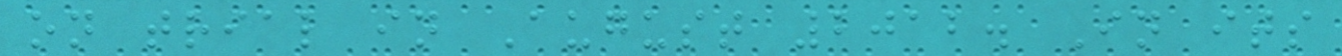on trial in August 2012. In its
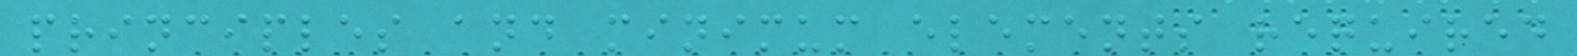principles and minimum elements required
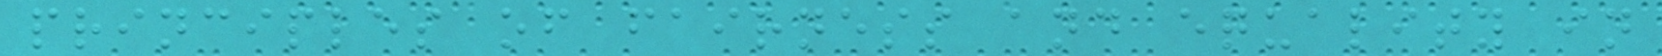principles of fairness and equality in
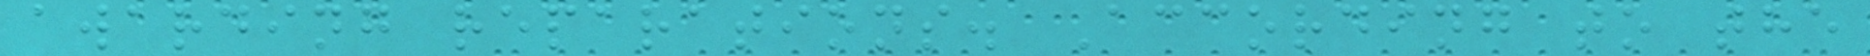awarding reparations. According to the
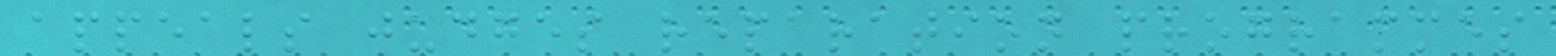appeals judges reparation programmes
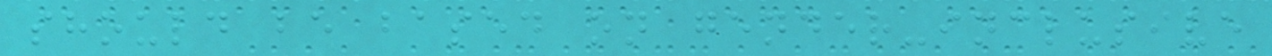should be based on gender-inclusive
